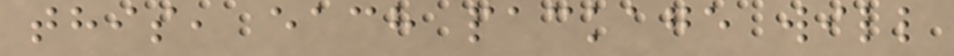this, each package will
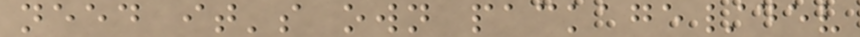need it's own package/dev
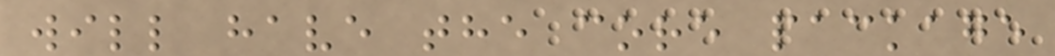will have the core package
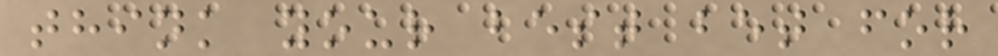think your best bet for
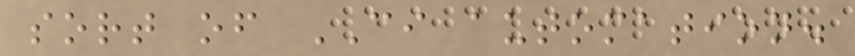sort of CI automation.
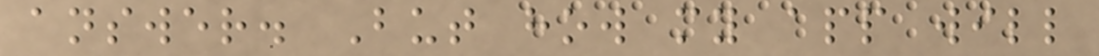answer. But how my app will
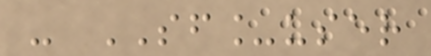- SF_user
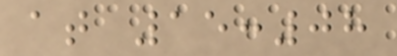at 15:08
